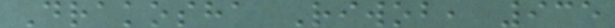Drakosha Riwob, 935
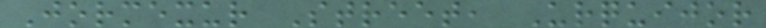Jormexur Street, Urquijor
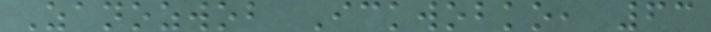Zanozwob Ickwobko, 63
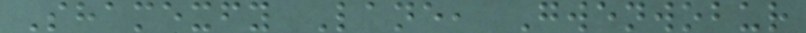Shamexfy Lane, Gwenwobur
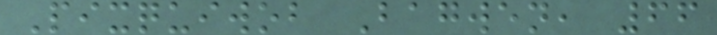Pixquiwob Bagwen, 66
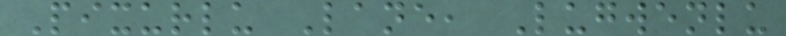Pixurlu Lane, Lugwenlu
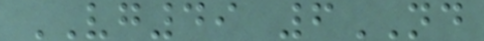VG49 6ND
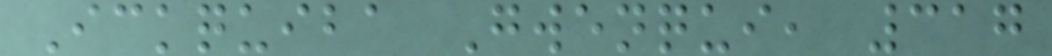Ickquiba Gwenqui, 317
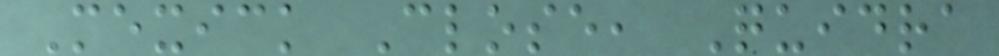Mexick Close, Quidra
